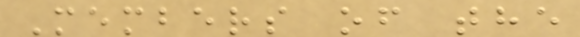Members of the
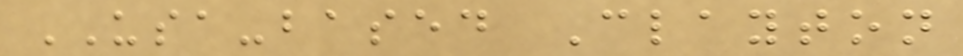USA-based Clayton
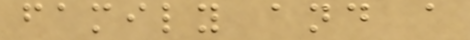family and a
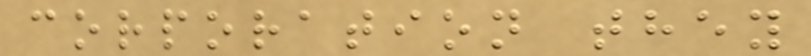corporation they
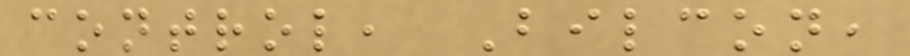control, Bilcon,
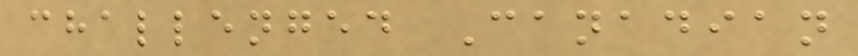challenged Canadian
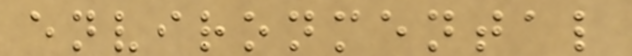environmental
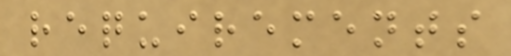requirements
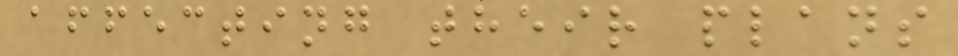affecting their plans
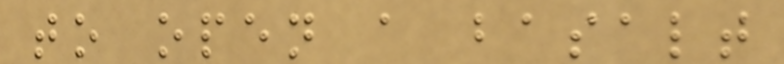to open a basalt
